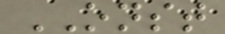ONST
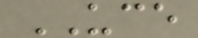UCE
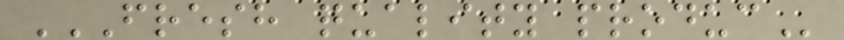FRESH QUALITY PRODUC
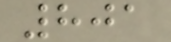801
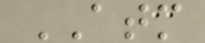ATM
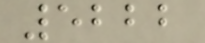5222
